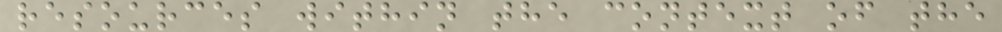resources within the context of the
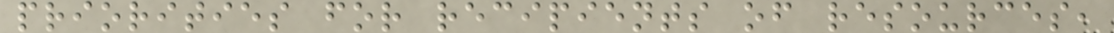priorities for recipients of resources,
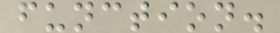function.
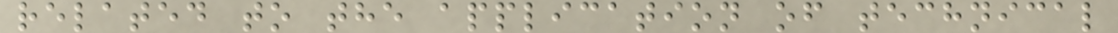related to the application of technical
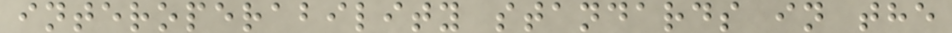interoperability standards in the
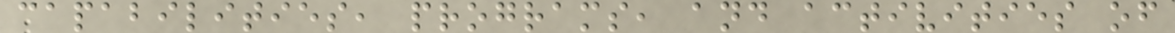capabilities, programs, and activities of
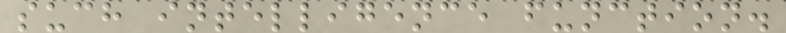such intelligence function.
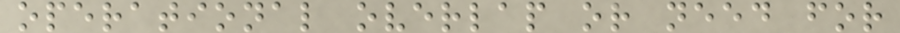operational overlap or need for
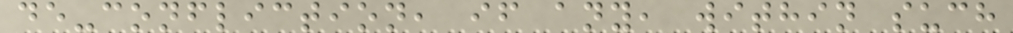de-confliction, if any, within such
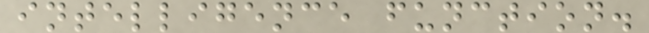intelligence function.
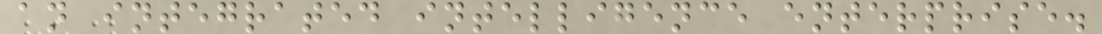an integrated intelligence enterprise.
